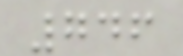746
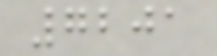7201
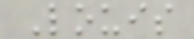Louis
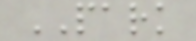PARK
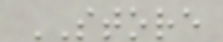STORE
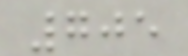705
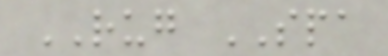RUG SPA
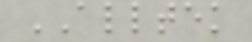ALLTEK
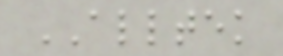ALLTEK
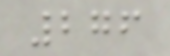276
